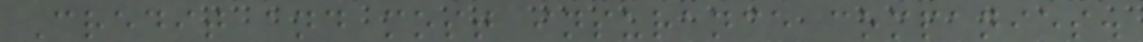Credit and most insurance companies.
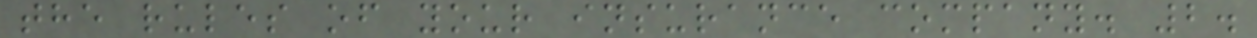the rules of your insurance company. 2.
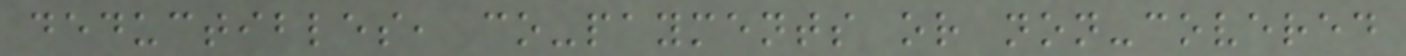deductibles, co-payments or non-covered
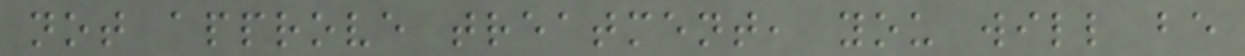not approve treatment, you will be
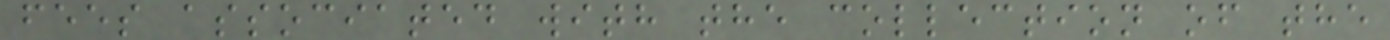fees associated with the collection of the
